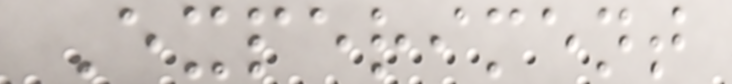Experiment
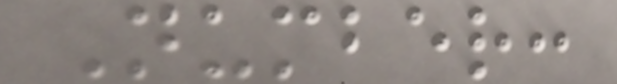Number:
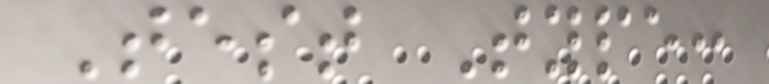Test Type:
